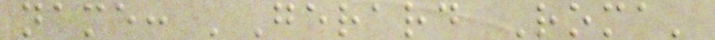name: 'Gerard Roma'
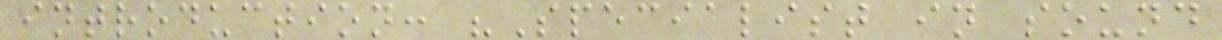introduction: "Specialist in sound
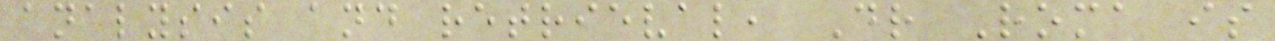analysis and retrieval, Dr Roma is
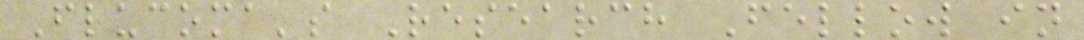Flucoma's Research Fellow in
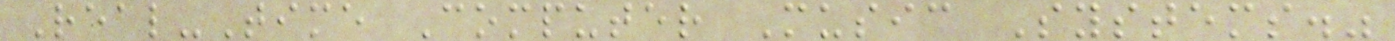Real-Time Computer Music Systems."
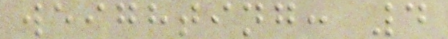weighting: 4
